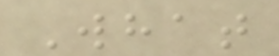What
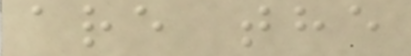are the
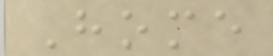Home
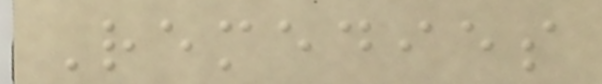Remedies
